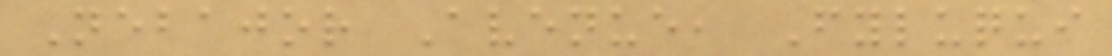Nebajor Avenue, Fyluqui
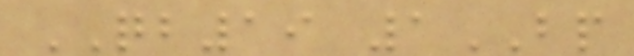QB19 1BP
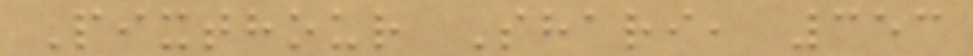Pixthour Shari, 353
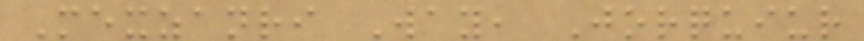Mexzanri Way, Jorquiur
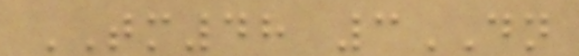TM48 3DN
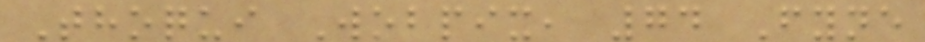Thoqui Wobpix, 74 Fyne
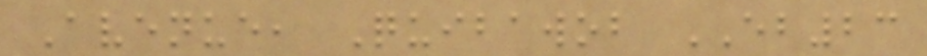Avenue, Quibawob EB23
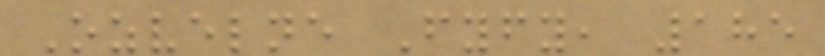Ozvelne Fyfy, 185
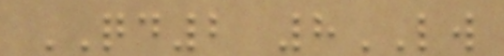QD2 8LW
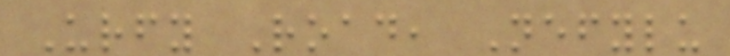Urfy Road, Nefylu
